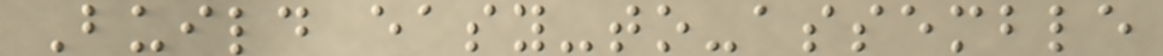Build easy-to-assemble
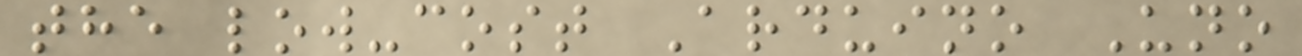the low-cost Arduino Uno
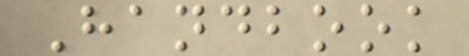Handbook
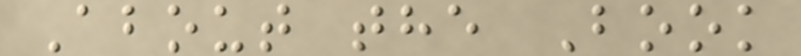About the Book
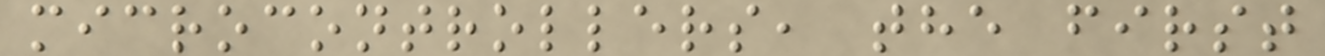microcontrollers, the first
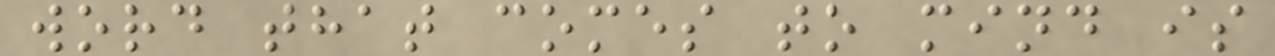word that comes to mind is
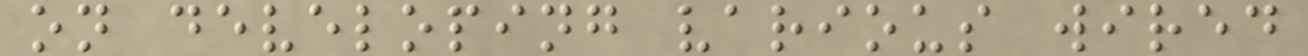on developing various wired
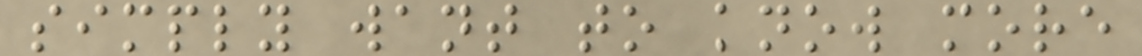simply want to know more
